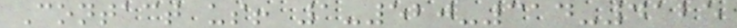Contact us! 1-520-314-4125
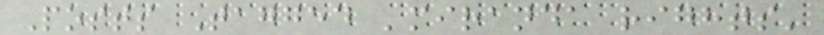Posts Tagged 'miranda rights'
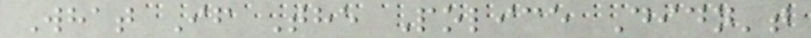What If The Police Didn't
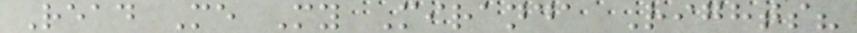Read Me My Miranda Rights?
